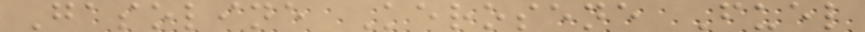Gasoline Kerosene Fuel
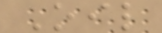Oil
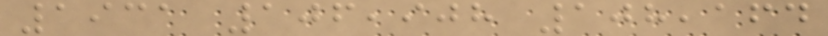1931 106,908 108,164
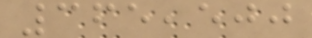365,500
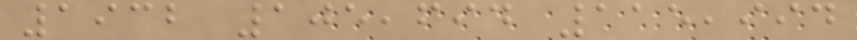1932 105,694 115,994
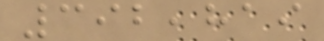392,819
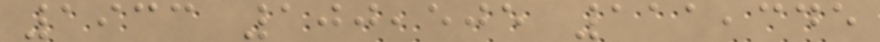1933 100,505 111,345
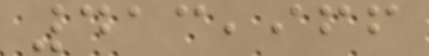413,966
